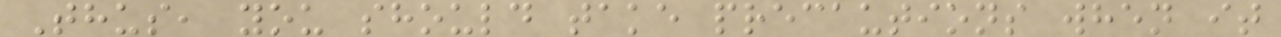Thus, you should take precautions when it
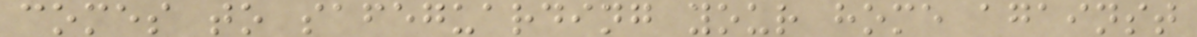comes to safeguarding your home against
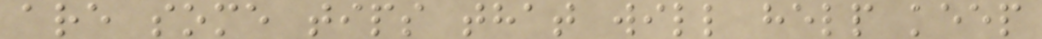are some tips that will help keep
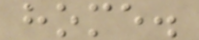home.
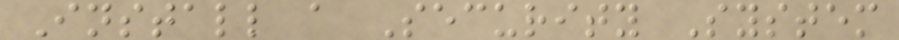Install a Security System
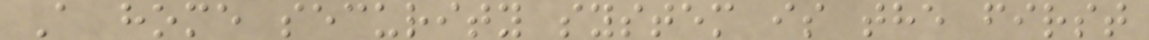A home security system is the first
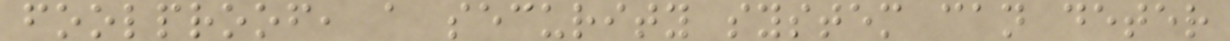foolproof, a security system can deter
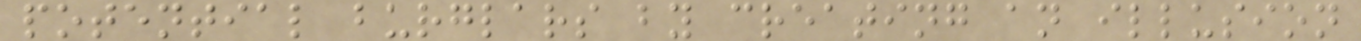potential burglars by creating an illusion
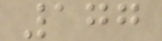177
